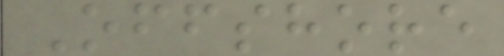Offshore
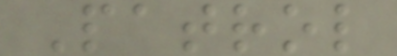Patrol
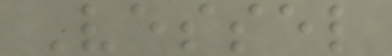Vessel
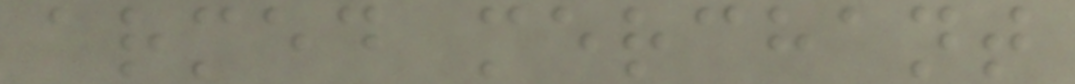armed merchant
